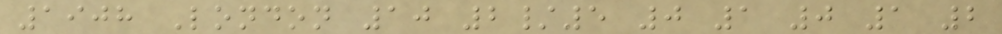1908 London 10 2/5 0 1 0 1 2
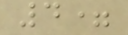4=
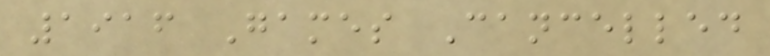1916 Games Cancelled
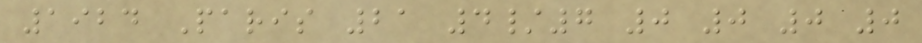1924 Paris 21 4/7 0 0 0 0
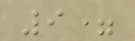9=
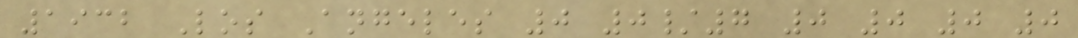1932 Los Angeles 0 0/7 0 0 0 0
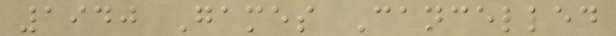1940 Games Cancelled
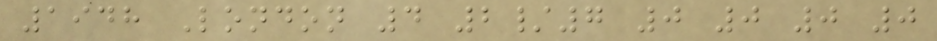1948 London 4 2/7 0 0 0 0
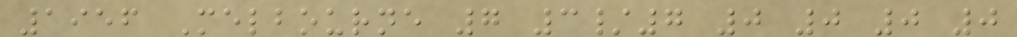1956 Melbourne 7 3/7 0 0 0 0
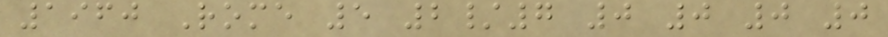1960 Rome 5 2/7 0 0 0 0
